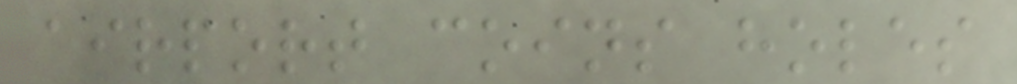airport coins holes
